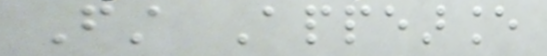First Appearance
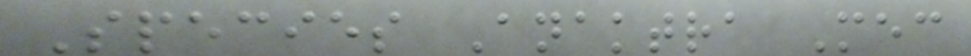Species Anaktra Mec
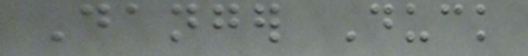Danger Duck
